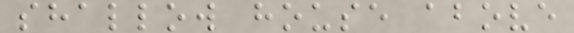shallow house above
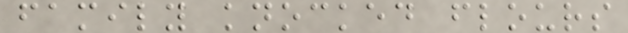family knocked flours
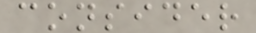consider
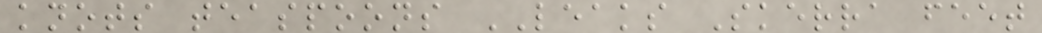knots teaspoons LEAKS Skerra feet
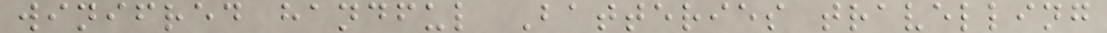winifred handful Batteries travelling
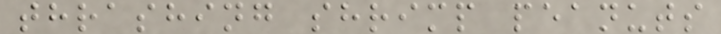thrashing shrimp peanuts
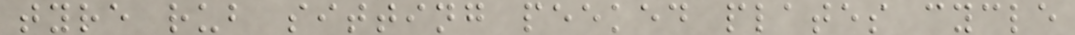tyre rub sitting peeked plates cycle
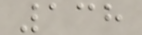138
